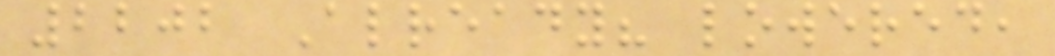2202 Already? lowered,
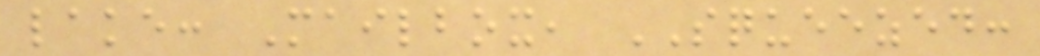lake: Mailbox, SQUEEZED:
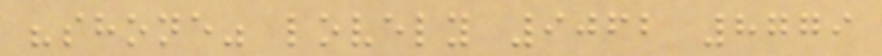"shone" lovely 9062 8779
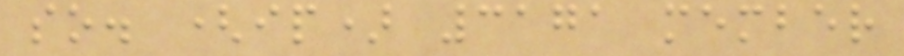so. (ip) 3171 member
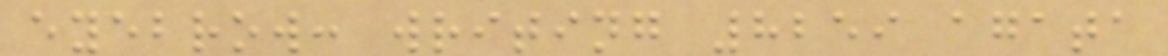eyebrow: writing 8259 agata
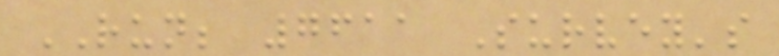RUN; 7611 Survey's
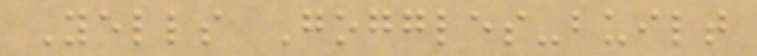Yells Goggles-built
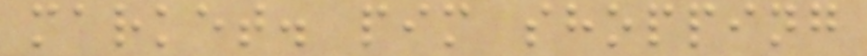market. pim shopping
